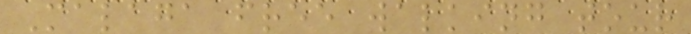Malaga free walking tour
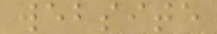website
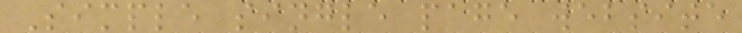Simple single page website
